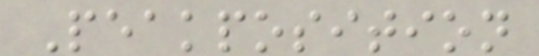Peakposition
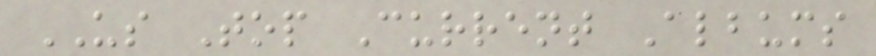US Top Current Albums
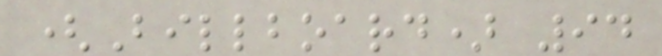(Billboard) 94
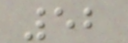52
